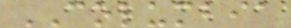COLUMBIA
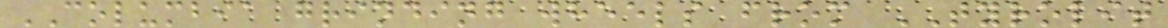COLUMBIA grinding wheels from TYROLIT
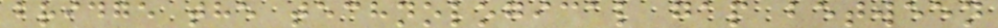bridge the technological gap between
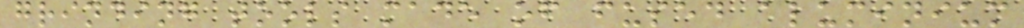grinding tools made of fused aluminium
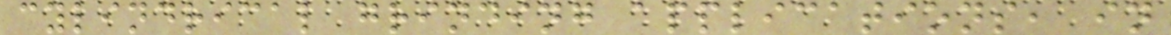cylindrical grinding applications, in
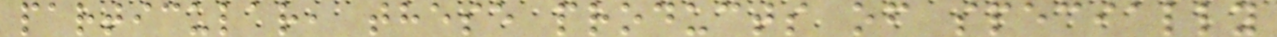particular, these products of specially
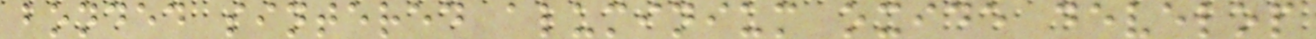bonded sintered aluminium oxide develop
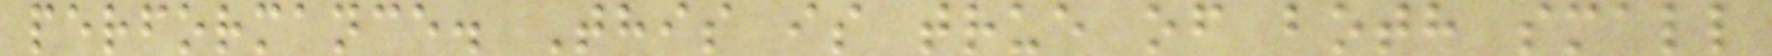performance. This is true of both small
